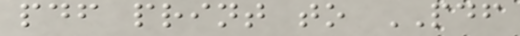pdf print to PDF
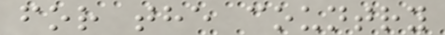for the country
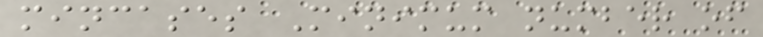mincases Minimum number of
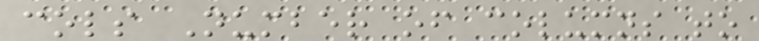cols Number of columns to
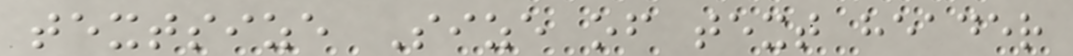textsize Size of text header
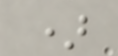)
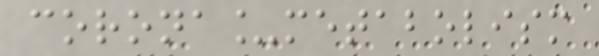corona_metabolism
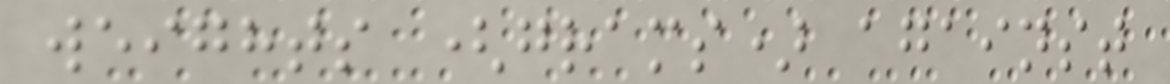weights (grams) against
